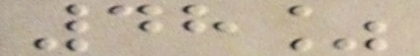48%
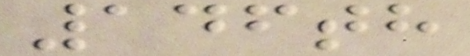146th
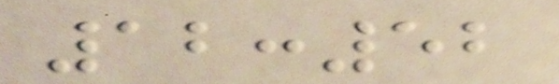12:52
